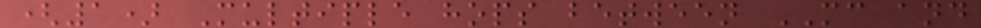(1) Multiple hops between MC and
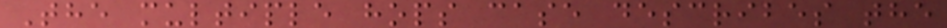The multiple hops case describes the
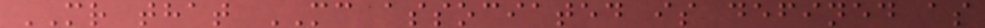MR that MC associated is defined as
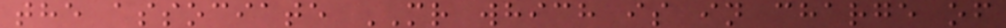the associate MR which is in charge of
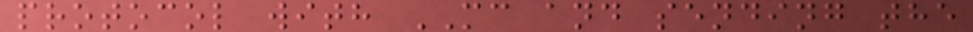protocol with MC and sending the
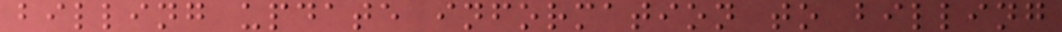billing update information to billing
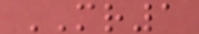MR1
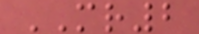MR2
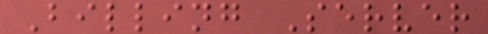Billing Server
